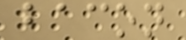bacon
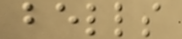bells
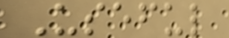Useful
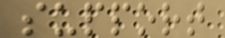support
